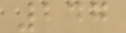247
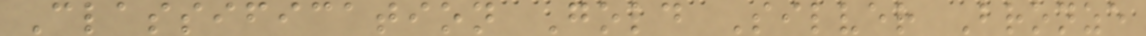Classification Gold Silver Bronze
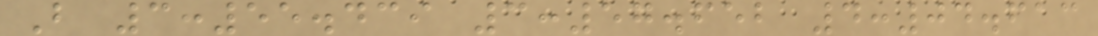B 3:55.439 3:57.652 4:04.613
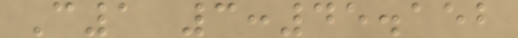C1 3:45.152
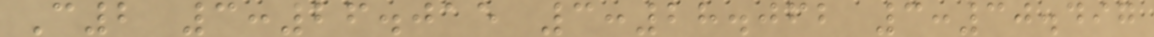C2 3:26.015 3:28.062 3:30.497
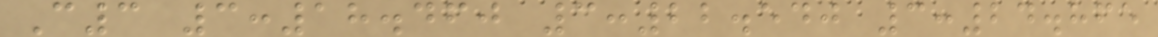C3 3:18.460 3:22.540 3:24.865
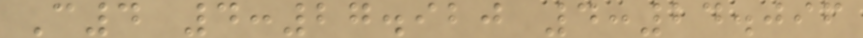C4 4:27.920 4:24.096
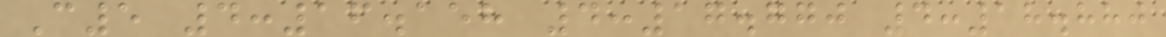C5 4:16.158 4:17.770 4:18.880
